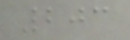203
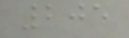205
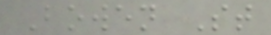Bowen St
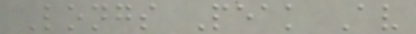Longs Peak Av
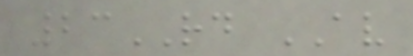23RD AV
